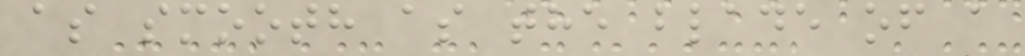as smooth as the blade of a
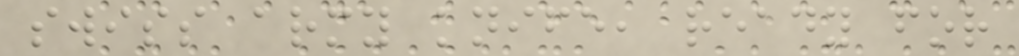swiss army knife, ready for
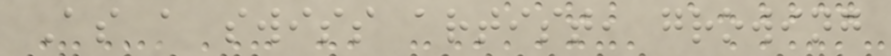As a swiss artist, growing
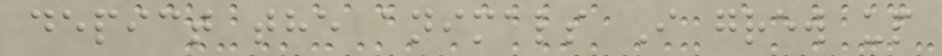depict the animals I grew up
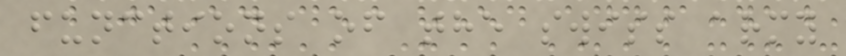functions of the swiss army
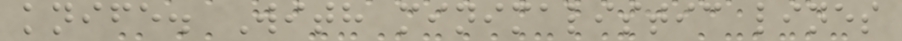knife. With minimalistic lines
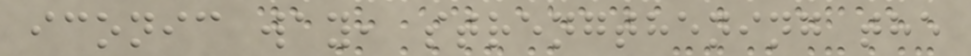iconic way, strengthening the
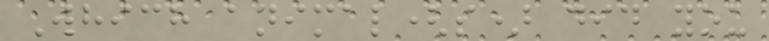Which animal(s) did you
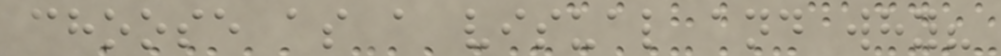choose as a visual and why?
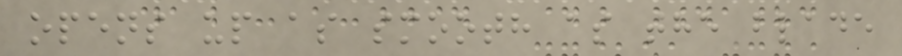opens up as smooth as the blade
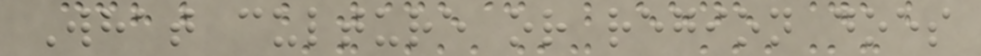What culture or region does
